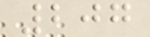207
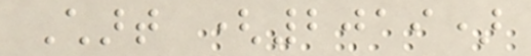Chart (2019)
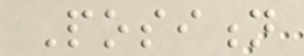Position
